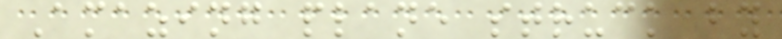Amazing plane struck by
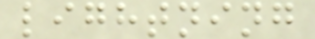lightning
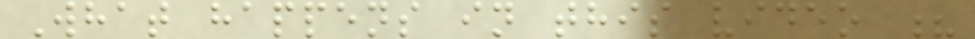What happens in this video ?
